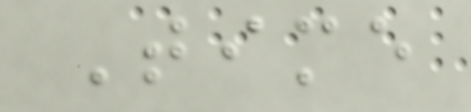Time
